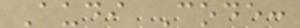Audi Code:
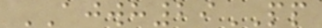AJWH29PP
